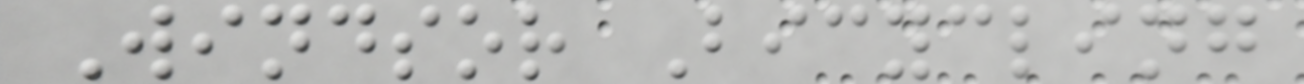Windsor Bicycling
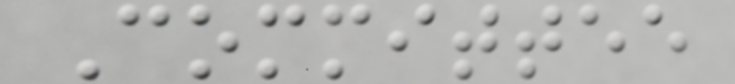Committee
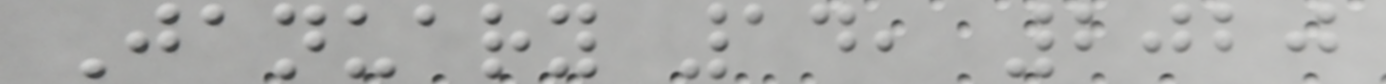January 14, 2020
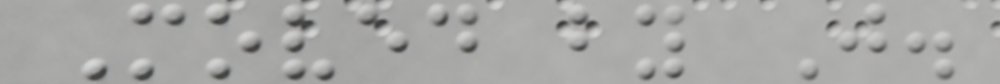Moved by J.
